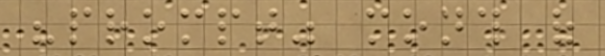"prompt" month of
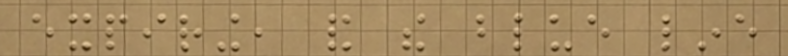expiring, and the blue line
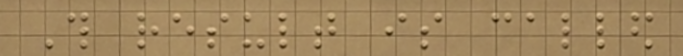This result is called
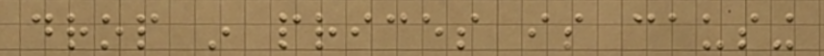drop in prices is causing
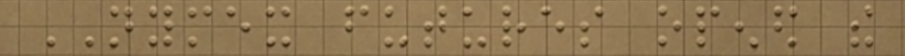NYMEX futures opened the
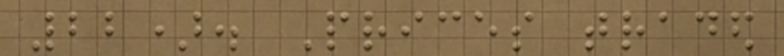22). Prices traded
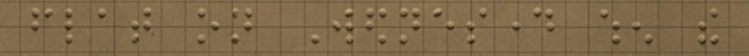flat on Wednesday when the
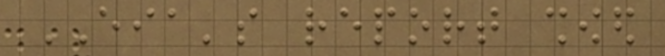EIA's report showed
